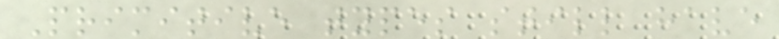Primitive types still have
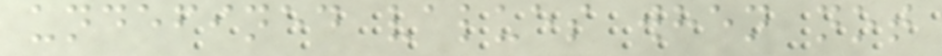undefined values when not
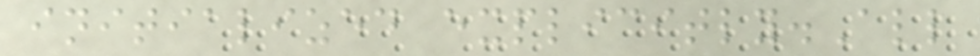initialized explicitly.All
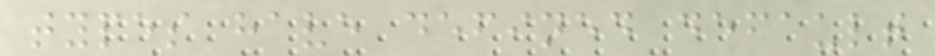types have defined default
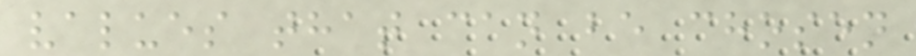values that can be chosen
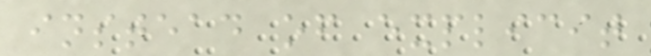instead of explicit
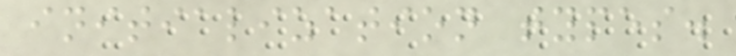initialization types.
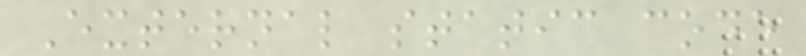External static code
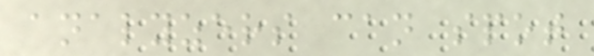analyzers can spot
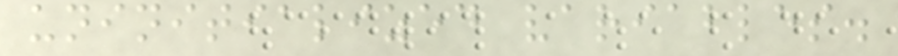uninitialized variables.
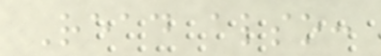Read also:
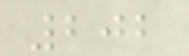202
